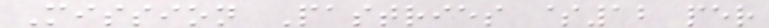Mission Pastries $12 per
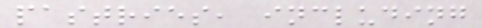pastries, including
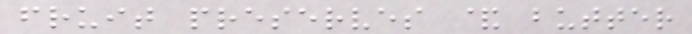fruit preserves & butter
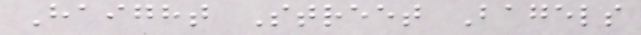Haight Street Bagels
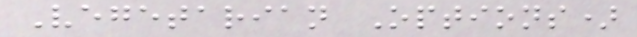Vegetarian Options)
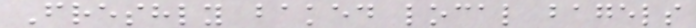Freshly baked local bagels
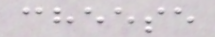cheese
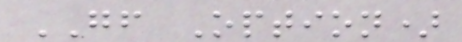GF Option)
